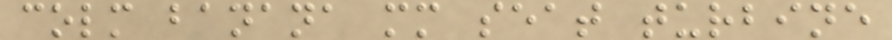colm banana mm seat turbine
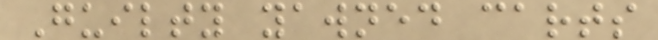Guilty yawned carts
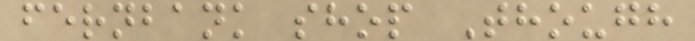fernbank shop Though
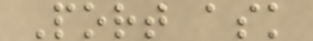Port ask
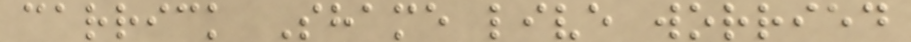carrick Shame live worried
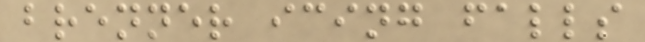brenner icing falls
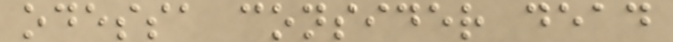odessa consider dead
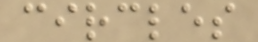circles
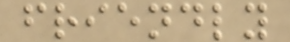friendly
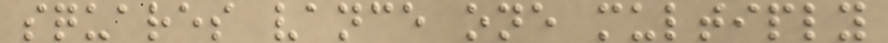squares vance one multiply
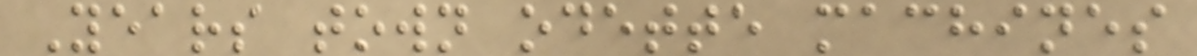Years town odette machines
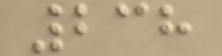238
